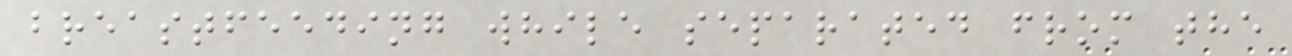breastfeeding while separated from the
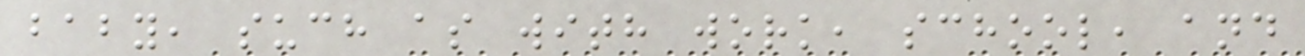baby, such as with work, school, and
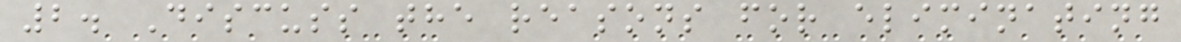2. Discuss the reasons for eliminating
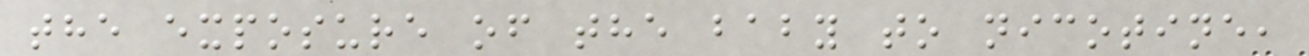the exposure of the baby to nicotine,
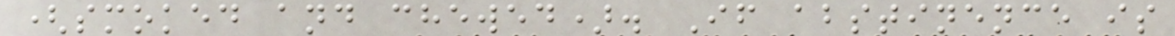(smoked and chewed). If abstinence is
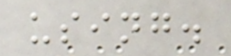using.
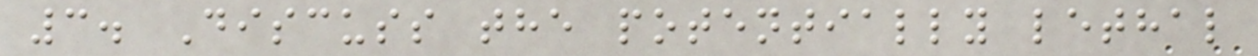3. Discuss the potentially lethal
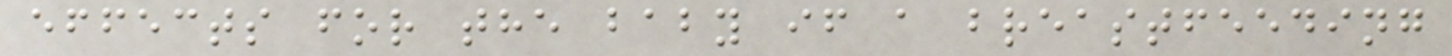effects for the baby if a breastfeeding
